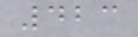423
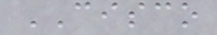CISCO
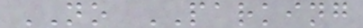NO PARKING
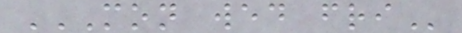MON WED FRI
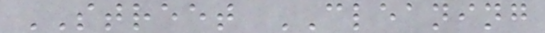STREET CLEANING
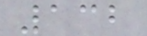132
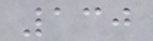130
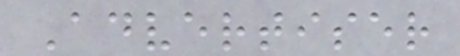Advertiser
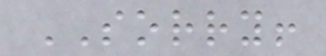SORRY!
